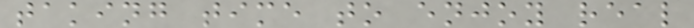taking time to enjoy real
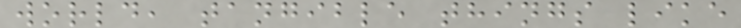world, tangible things like
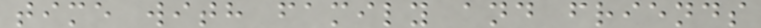time with family and friends
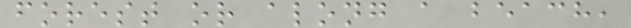forest or along a beach,
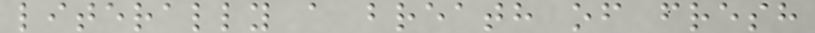literally a breath of fresh
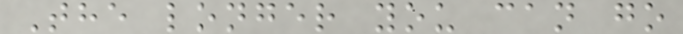The longer you can go
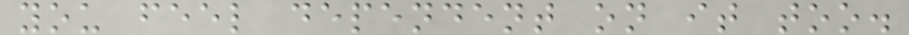you feel dependent on it too.
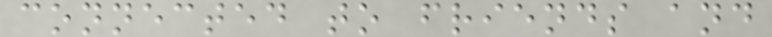connected to friends and
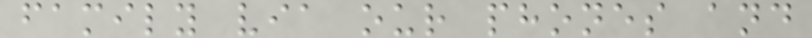family via our phones and
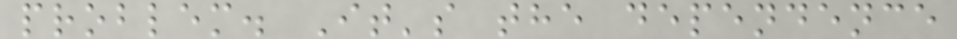problem. It's the dependence
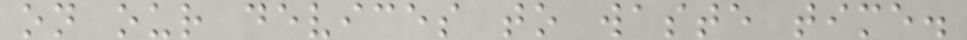on our devices to waste time.
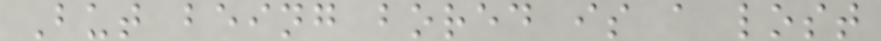But being bored is a lost
